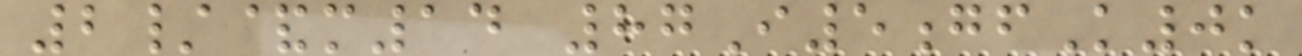2/&m14 87I5gfK0k
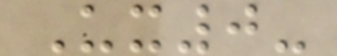Ux0-
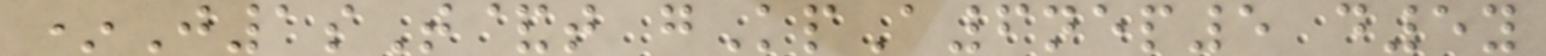*J1sT&t gKpA6nep5 d5y
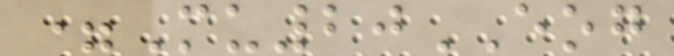=Mu20EOG
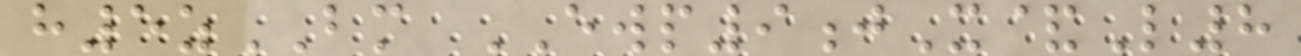h5zBM EWP9jX&L8
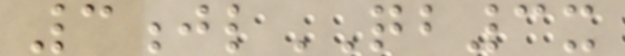3jlQB3x
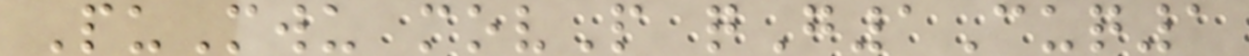PuMwu movP qG1Cuq1
